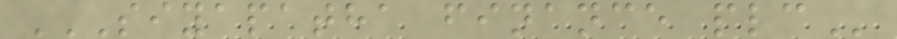SIYAPATHA FINANCE PLC
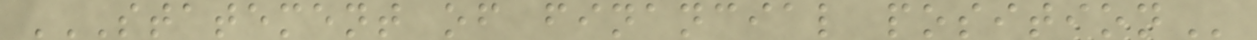STATEMENT OF FINANCIAL POSITION
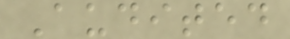Audited
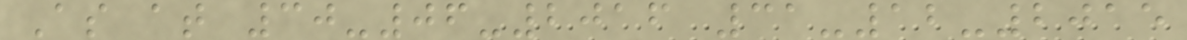As at 30-06-2016 31-12-2015
